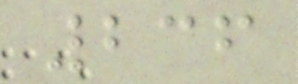236
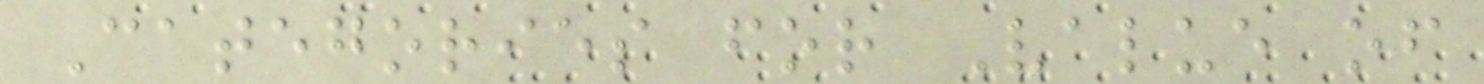Categories for Value of
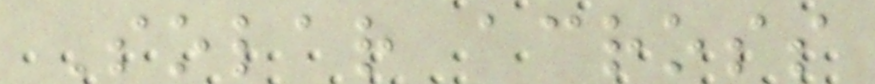Solar across
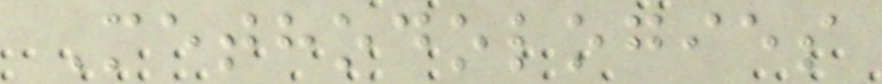Methodologies
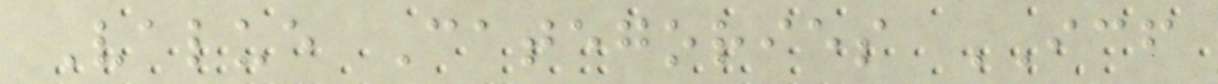Value Categories ICF
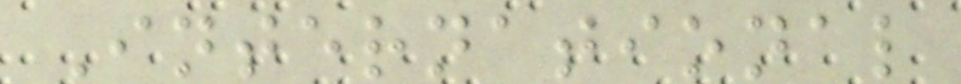International
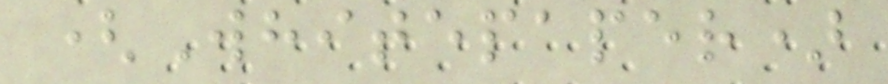(Whitepaper)
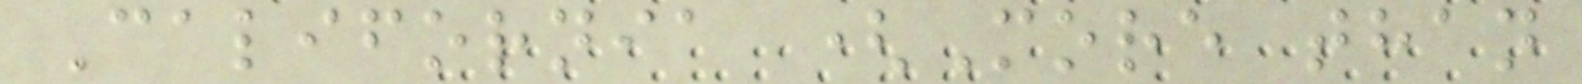California (More than
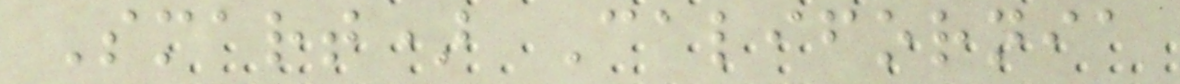Smart) California
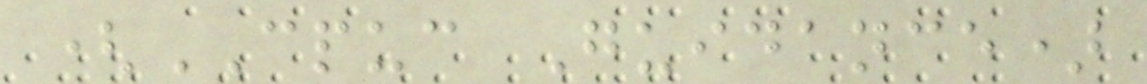(CPUC Guidance)
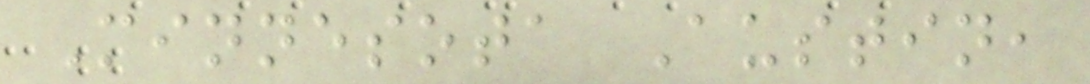Minnesota Austin,
